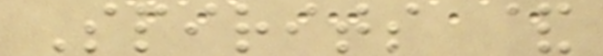Spirits &
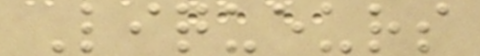Liqueurs
